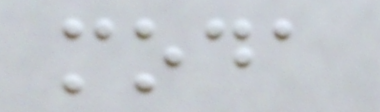moda
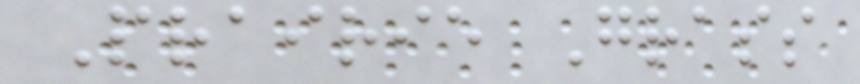Prairie Grass
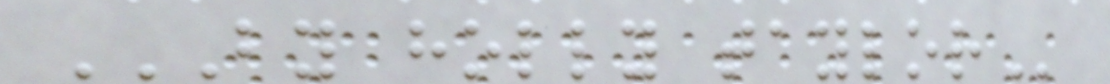BY HOLLY TAYLOR
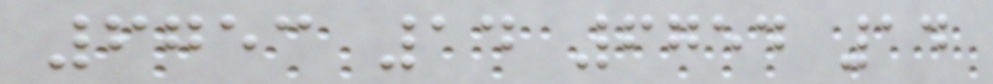6753 14 6754 14
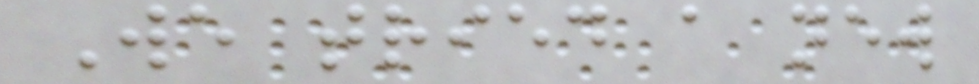We tried a new
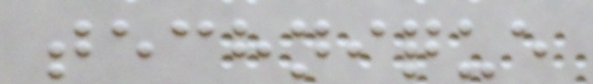technique
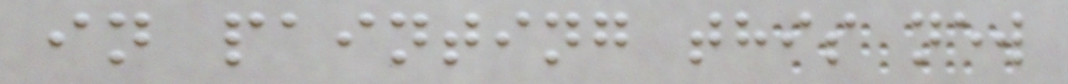in painting this new
